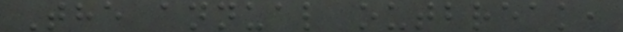The annual outbreak,
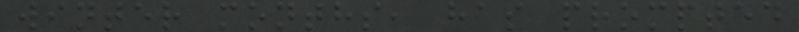winter months, has prompted
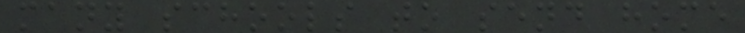many schools to send home
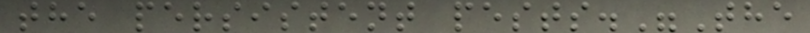the persistent pests."The
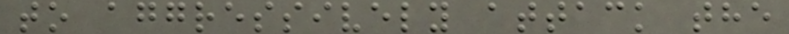to aggressively attack the
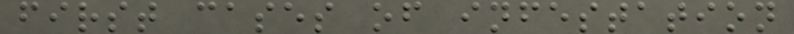first cases of infestation
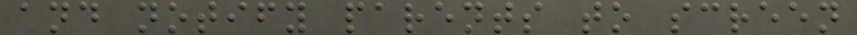and notify parents to screen
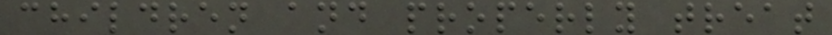children and properly treat
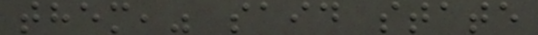them," said state
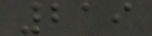219
